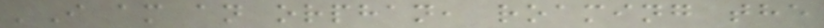'I am an orphan, roaming the
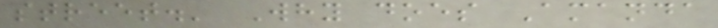street.' Why does Amanda
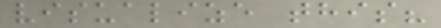visualize this?
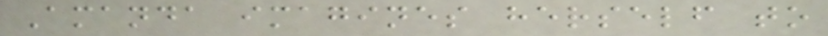Amanda imagines herself to
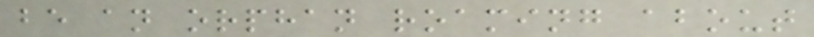be an orphan roaming about
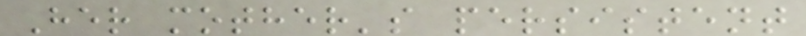Her mother's persistent
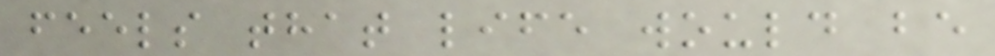feels that life would be
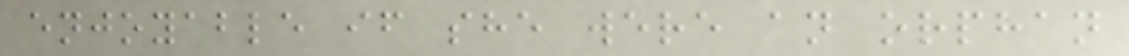enjoyable if she were an orphan
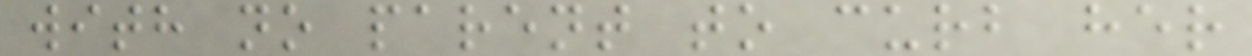with no parent to curb her
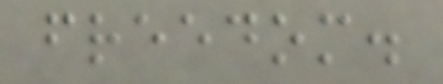freedom.
